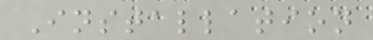Installation
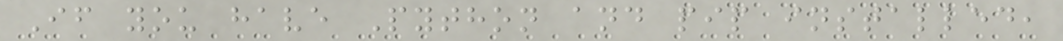If you have Python and pip installed,
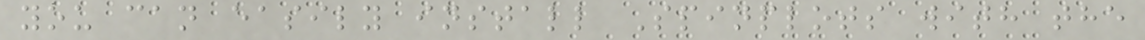you can easily install Spinplots with the
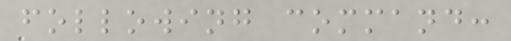following command:
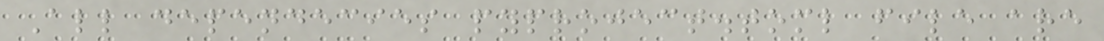All dependecies pyproject.toml file are
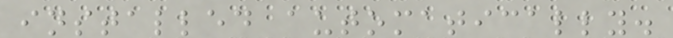installed automatically.
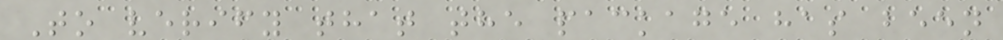To verify that the package has been
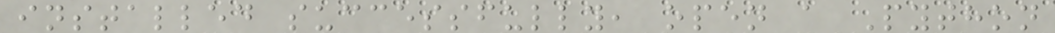installed successfully, open a Python
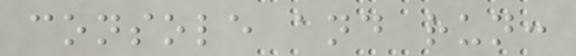console and run:
